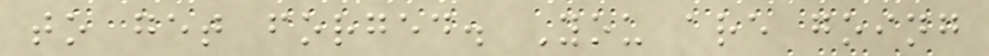to get forged. You are going
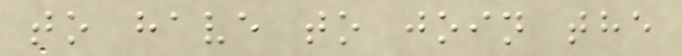to have to join the
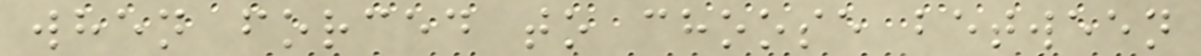when forced to choose between
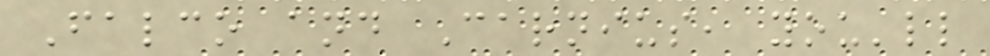Falco and Carnius, you'll
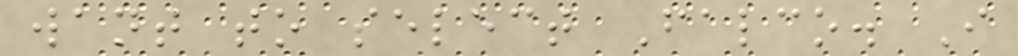want to select Falco. I
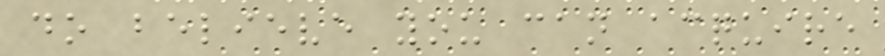do believe you can acquire
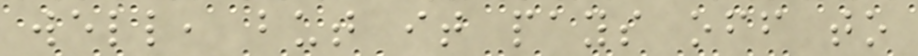well, but it pays off to
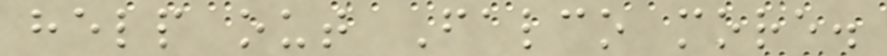help out Falco more.
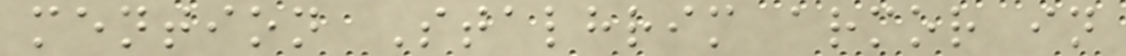mention Stalhrim armor in
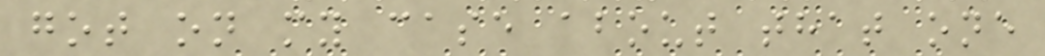got on my case about that one
